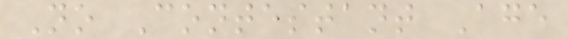No Contestant Age
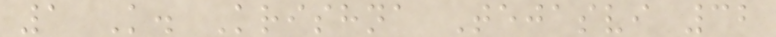1 K. Krishna Tejasvi 32
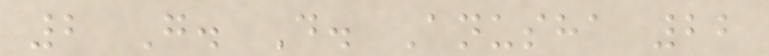2 G. D. Anusha 22
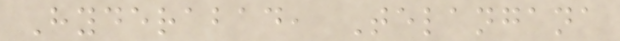Hyderabad, Telangana
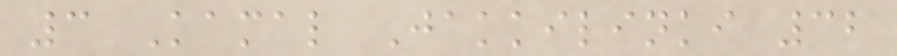3 Kamal Jakkilinki 32
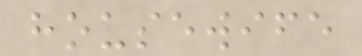housewife
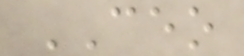CEO
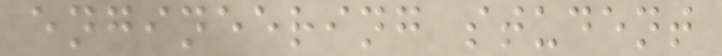engineering student
